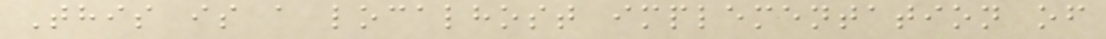This is a localhost implementation of
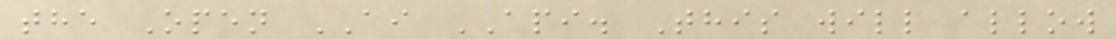the Open AI API. This will allow
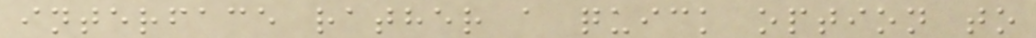interface rather a quick option to
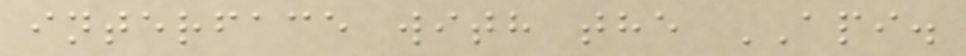interface with the API.
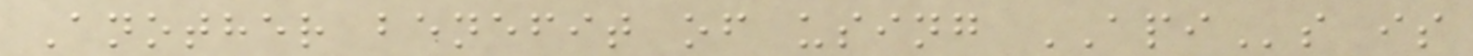Another benefit of using APIs is
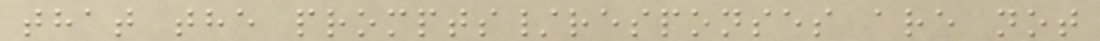that the prompts/responses are not
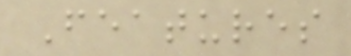Features
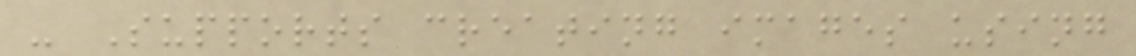- Supports creating images using
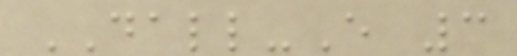DALL-E 3
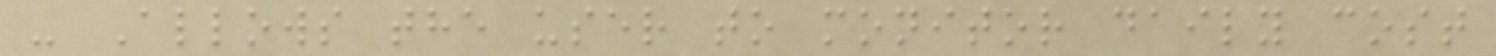- Allows the user to monitor daily cost
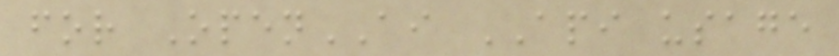for OpenAI API usage
